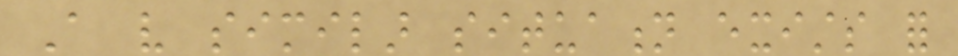A very similar situation exists for
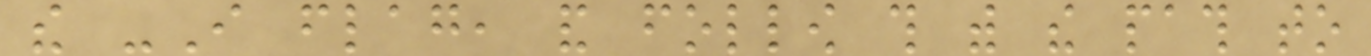the -I flag, and follow this with the path to
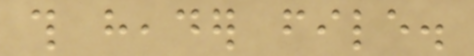this header file.
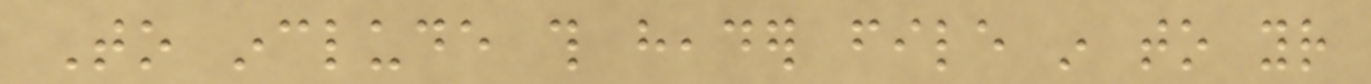To include this header file in to your
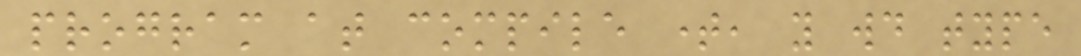program at compile time, you would type
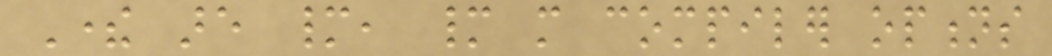There are many, many more compiler options
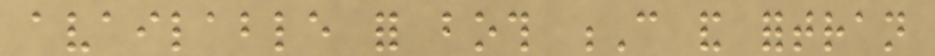available for both C and fortran
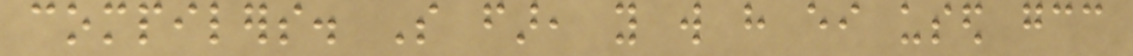compilers. So far, you will have either used gcc
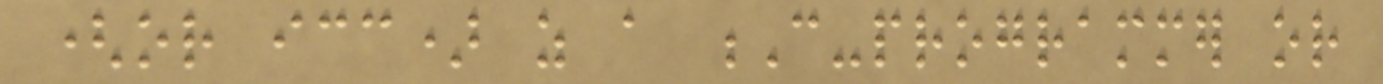(or icc) as a C-programmer or
